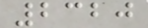2320
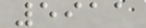5911
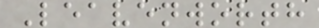Leavenworth
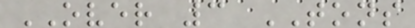OVER 3 TONS
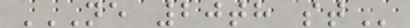NE 20TH ST
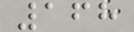168
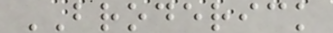BRODERICK
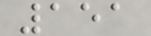151
